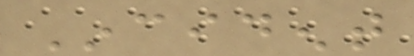Incident
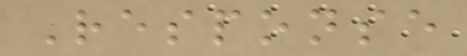Response
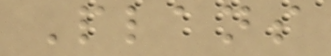Plans
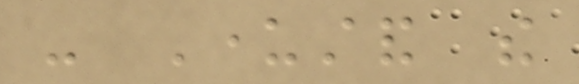- Understand the
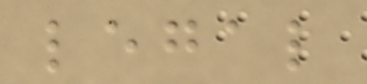legal
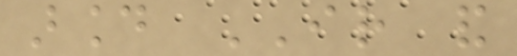around IR and
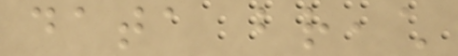data breach
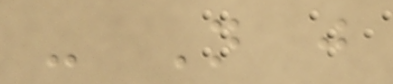- Not just
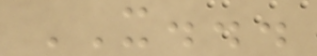IT...
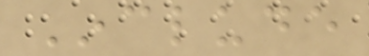Include
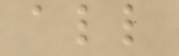all
